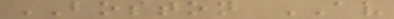BOSTON AV
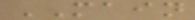MAIN
